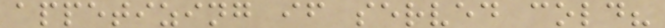appetizing if served cold?
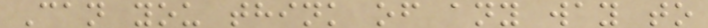Can you think of any way to
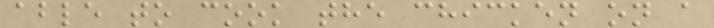able to cook the chicken on a
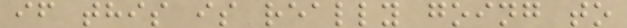if this is really going to
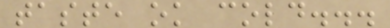taste ok cold...
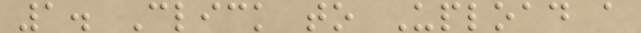1. Click to Upload a
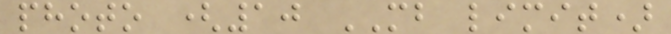photo (10 MB limit)
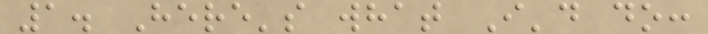1. Here's what I'd do:
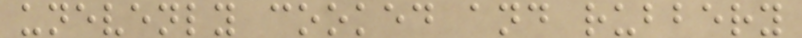unevenly cooked and rubbery
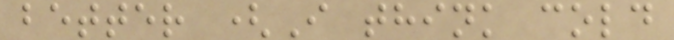better (I think cold
